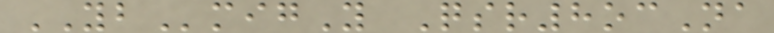YBmigY Qsr8ocNa
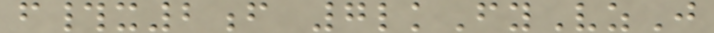f#x2f 7lkFyVzJ
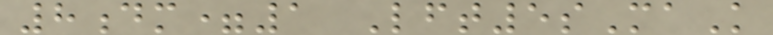8dm=1 Lft5sMaK
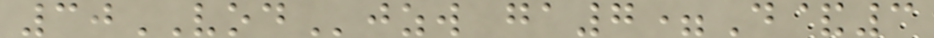30VODjzw ga7=D&3
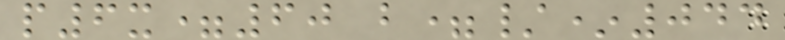p6x=60 b=/*044
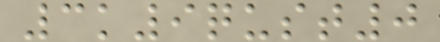3k9qust0
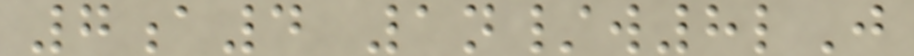7a4 1n/w8lJ
